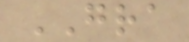GRA
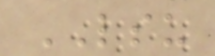LSU
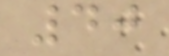40
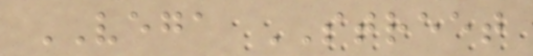VEGA STREET
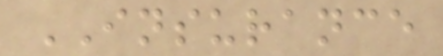INSURANCE
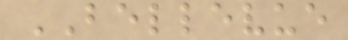BELLEVUE
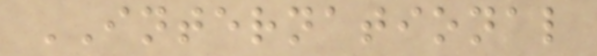INTERNATIONAL
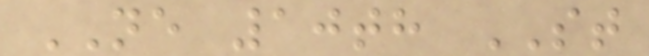NE 10th ST
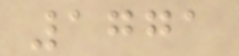1771
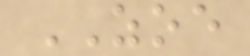ZOE
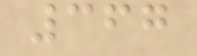367
